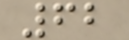62
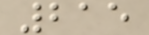215
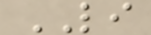LI
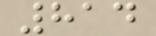814
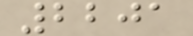2201
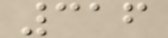316
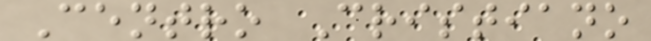Centro Cristiano
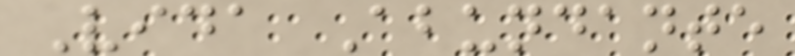Vida Abundante
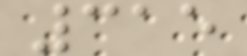315
